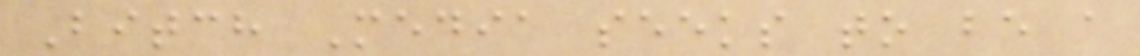Bitch Media seeks to be a
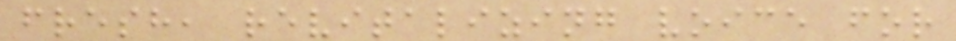fresh, revitalizing voice for
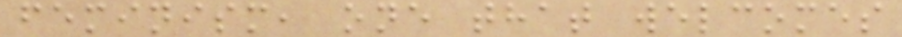feminism, one that welcomes
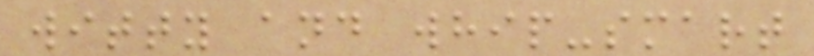witty and whip-smart
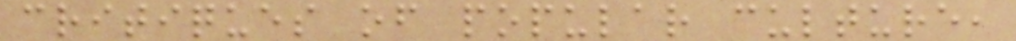critiques of popular culture,
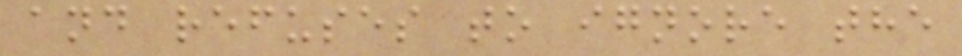and refuses to ignore the
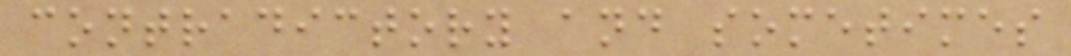contradictory and sometimes
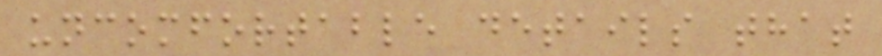uncomfortable details that
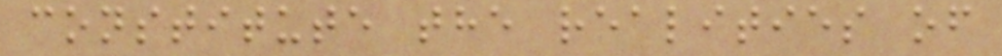constitute the realities of
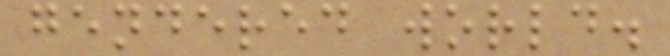gendered world.
